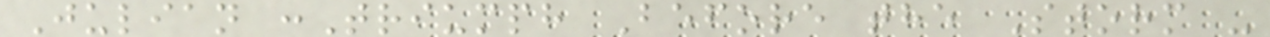Julian :Triumph Before the Storm -
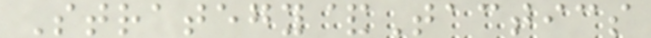Strategy&Tactics
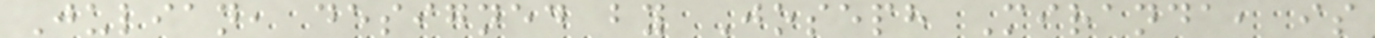Julian, designed by Joseph Miranda, is
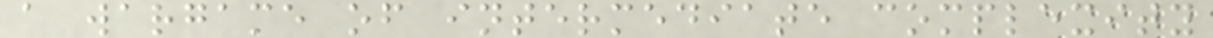a wargame of intermediate complexity
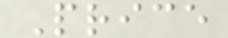Price
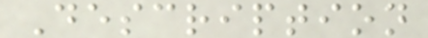Description
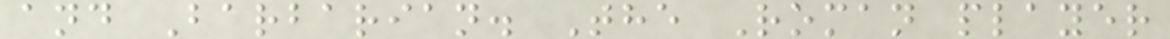and Barbarian. The Roman player
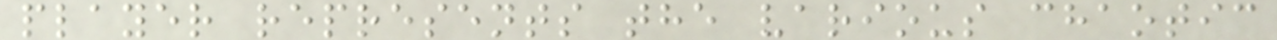player represents the various chaotic
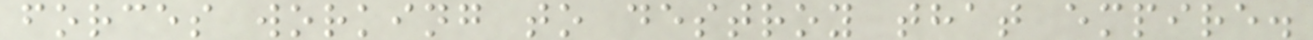forces working to destroy that empire.
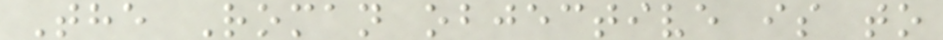The Roman objective is to
